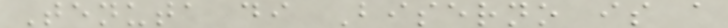Tenuta di Biserno is a
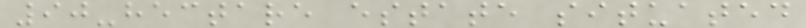90-hectare estate situated
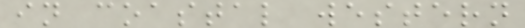in coastal western
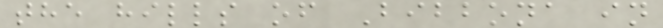the hills of Bibbona in
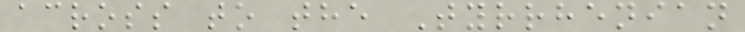across to the Tyrrhenian
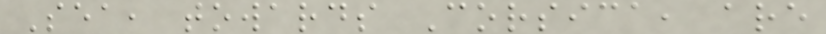Sea, towards Corsica, are
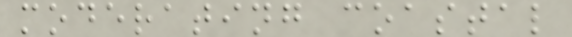moderating coastal
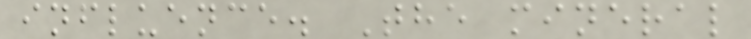influence. The mineral
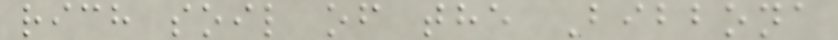rich soil of the Bibbona
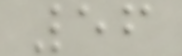56
